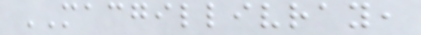MACGILLIVRAY,
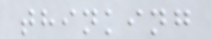thinking
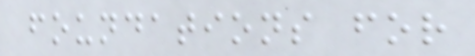foundations for
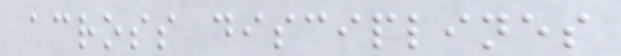across disciplines
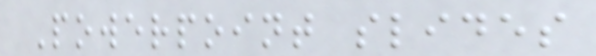Powerpoint slides
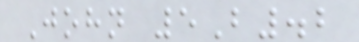John 5B.2
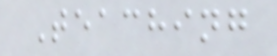Teaching
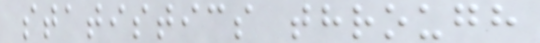statistics through
